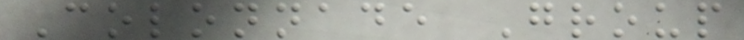Colonnade Group
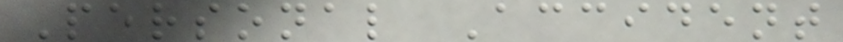Personal Accident
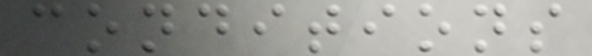conditions
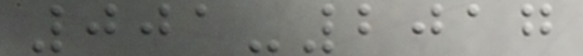001-2017
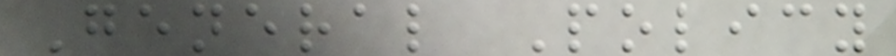General Policy
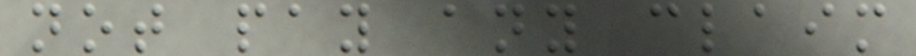not pay any claim
